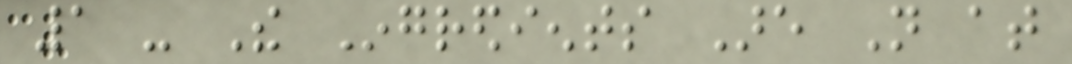1 - The Ingredients Are Not at
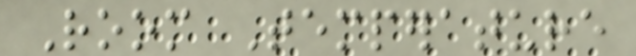Room Temperature
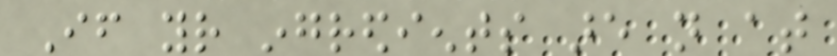If your ingredients are not at
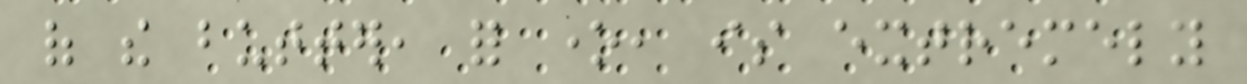of the butter, for one, is extremely
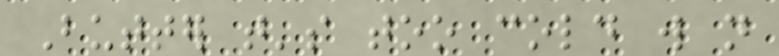Butter that's too cold will not
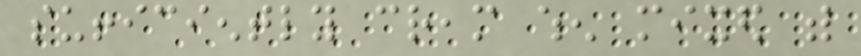sufficiently cream when mixed with
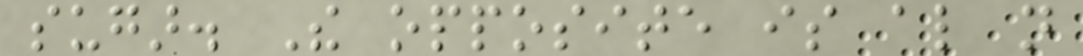sugar. The opposite is also not
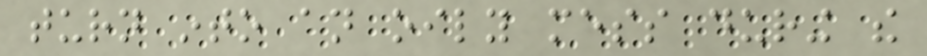turn into an oily mess during the
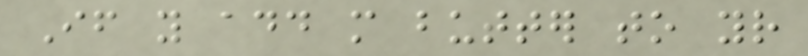If you add more butter to your
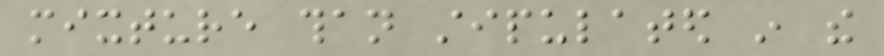mixture than stipulated in the
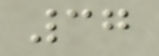37
